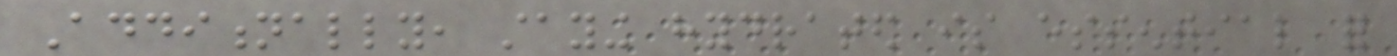Additionally, staying hydrated is essential for
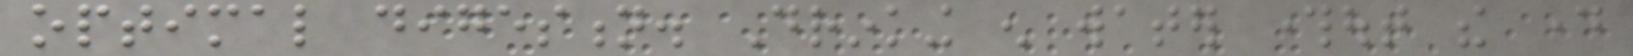optimal digestion. Drinking enough water throughout the day
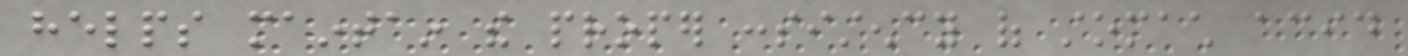helps maintain the proper consistency of stomach acid
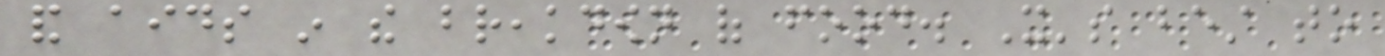and aids in the breakdown of food. It's best to
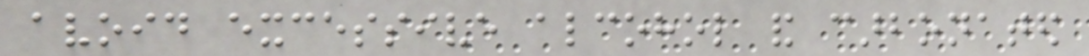avoid excessive alcohol and carbonated
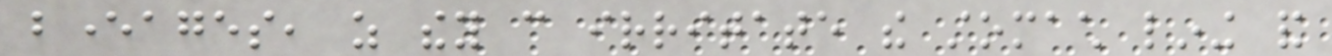beverages, as they can irritate the stomach lining and
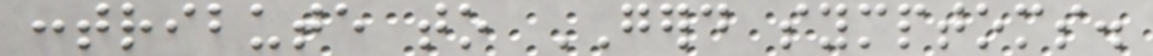contribute to GERD symptoms.
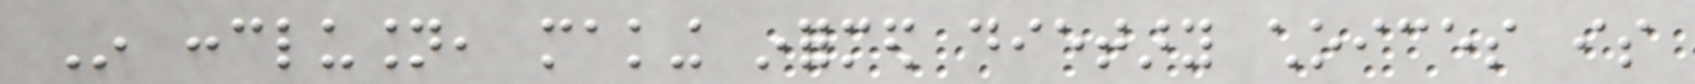In conclusion, making informed dietary choices is
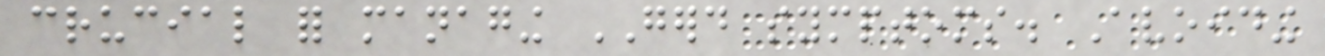crucial for managing GERD symptoms. Avoiding
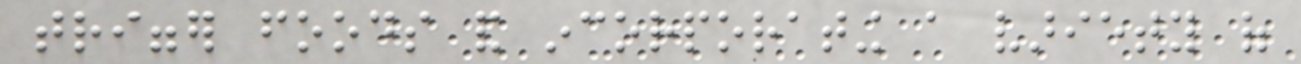trigger foods and incorporating a variety of
